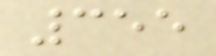355
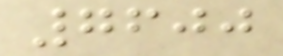7600
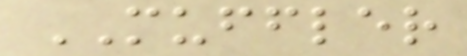MUFFLER
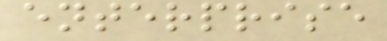enterprise
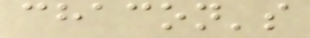chacon's
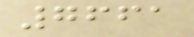7661
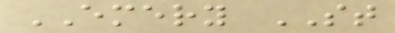EMERY ST
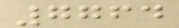7764
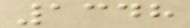1348
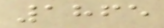1865
